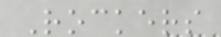Rockers
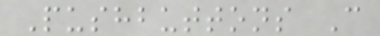Pushbuttons C
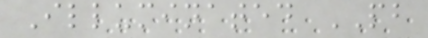Illuminated PB
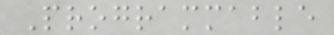Programmable
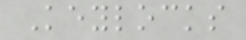Keylocks
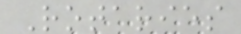Rotaries
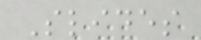Slides
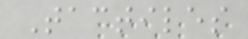Tactiles
